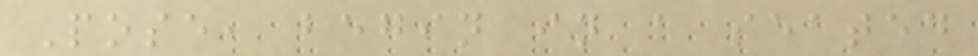Pose, begin in a seated
